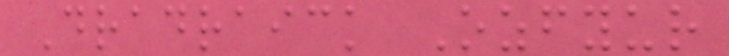Dradraick Ozfyur
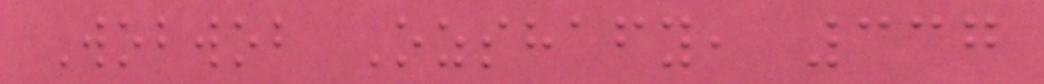Wobwob Ozshafy, 337
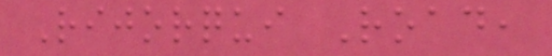Rijorqui Road,
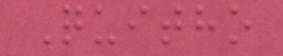Quitho
